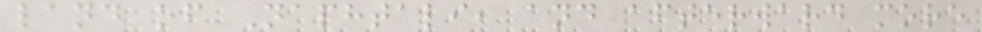land of Naphtali, and afterward more
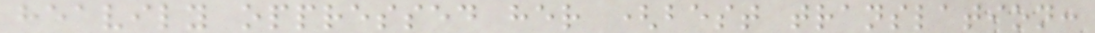heavily oppressed her (best translation:
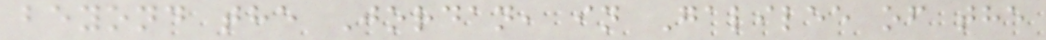beyond the Jordan, in Galilee of the
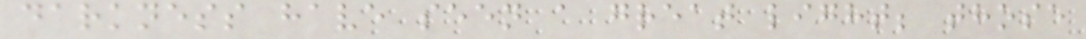darkness have seen a great light; those
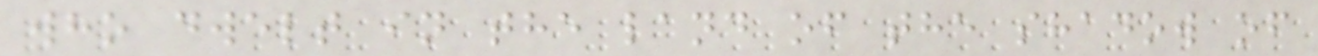who dwelt in the land of the shadow of
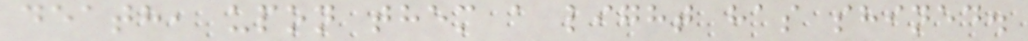death, upon them a light has shined.
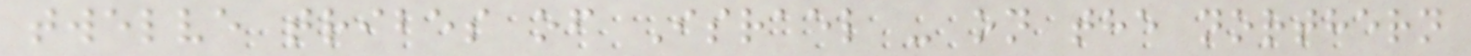twelve tribes of Israel - on the northern
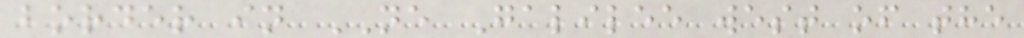border in NE Galilee west of the
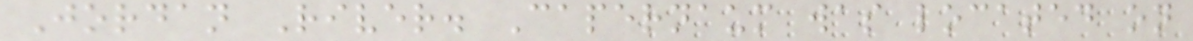Jordan River. Capernaum was located on
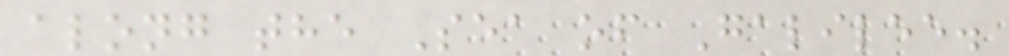along the Sea of Galilee.
